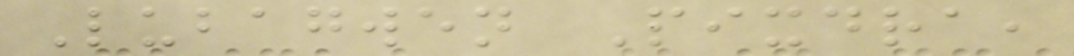Lubagwen Pixdra,
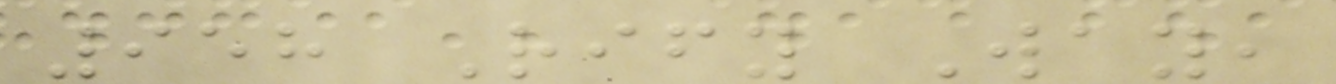958 Rify Way,
